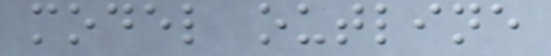model outline
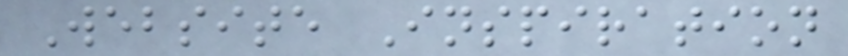Website Inspiration
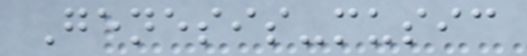Genesis-music
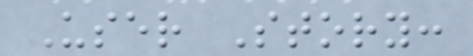User Story:
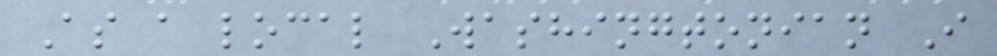As a local Washingtonian I
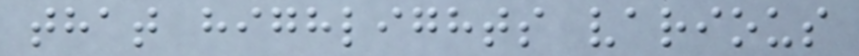that highlights various
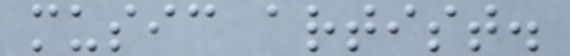music artist.
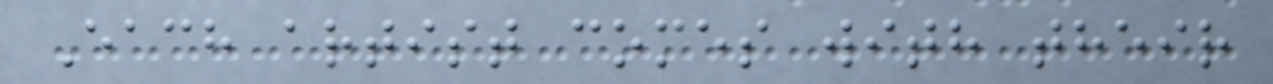Each artist comes with their
